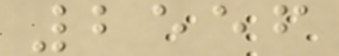2556
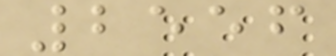2556
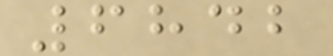6842
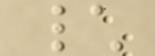\
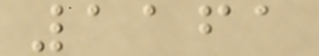1161
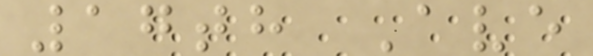17th Ave
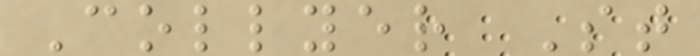Collyer St
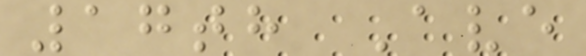17th Ave
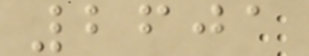2601
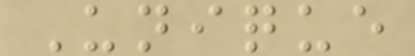Unique
